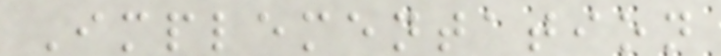Implementation
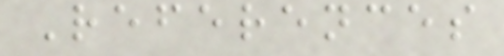References
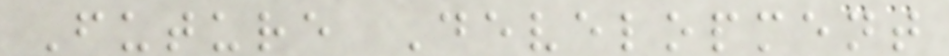Future Development
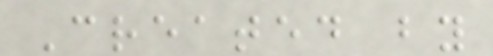Created by
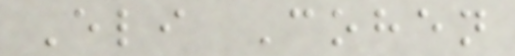Eli Cohen
